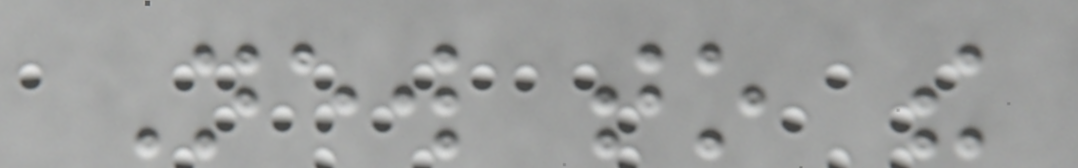New to the
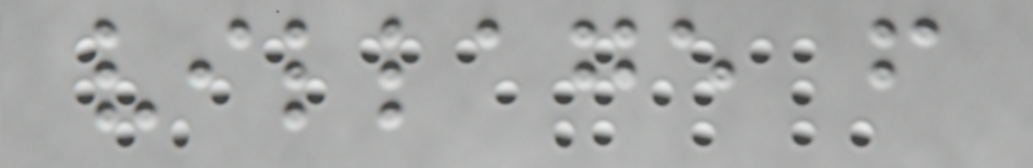village from
